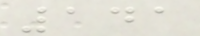141
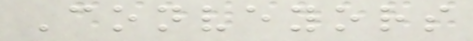Conveyors
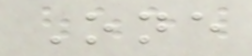One
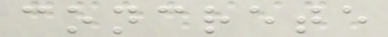concrete
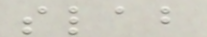slab
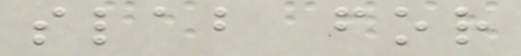slab for
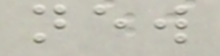new
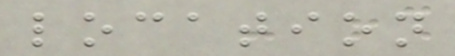location
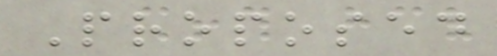Proposed
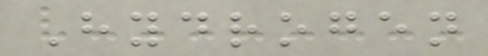Hydrogen
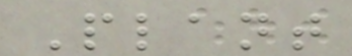Plant
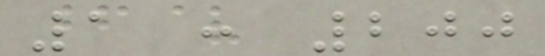1 : 200
